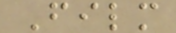Film
